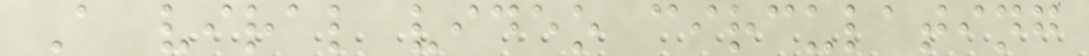A viral video circulating
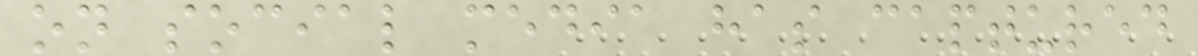on social media has captured
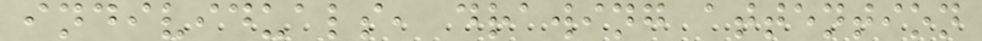individuals, drawing attention
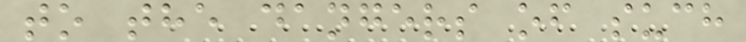to the dangers of such
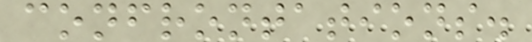confrontations.
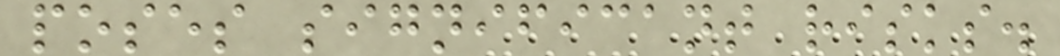poses significant risks.
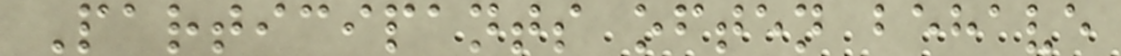Participants often behave
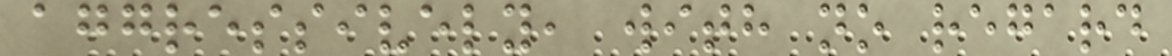aggressively, with no regard
